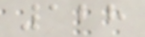128
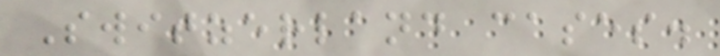Switzerland cases.
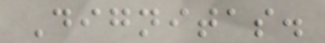Dignitas.
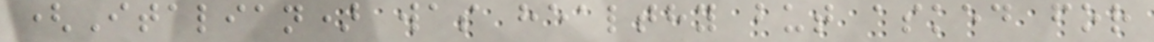(Italian) was healthy but asked for
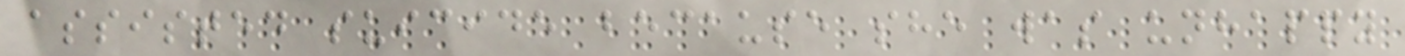assisted suicide because she was unhappy
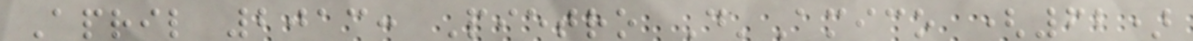April 2013: Pietro D'Amico (62)
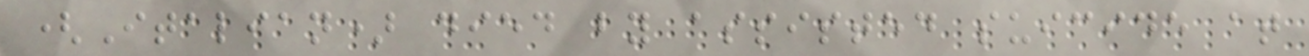(Italian) died by assisted suicide at
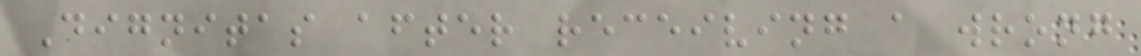Dignitas after receiving a wrong
